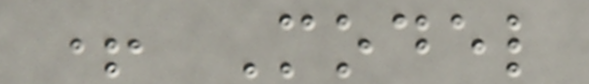+ Model
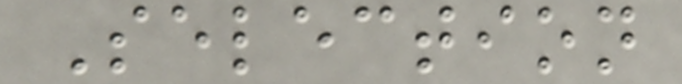Selection
